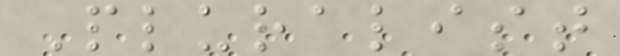Pluralist
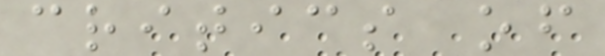critics of
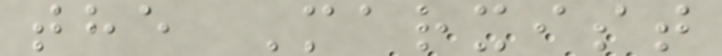the Marxist
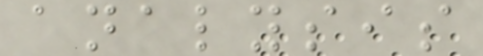analysis
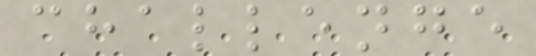challenge
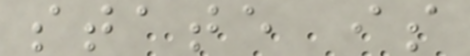state is
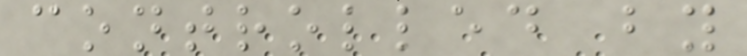controlled by
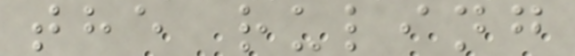the ruling
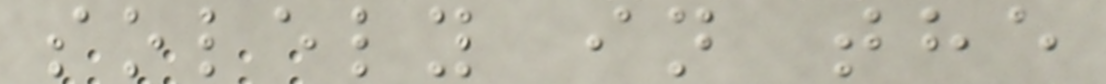solely in the
